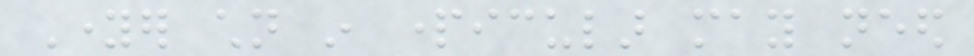Younger children in particular may need
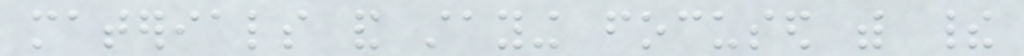materials and staying focused with their
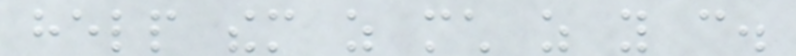help them as much as you can.
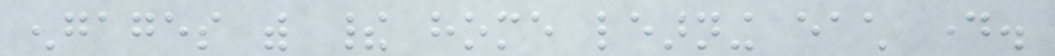engages with their home learning each day.
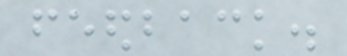feedback.
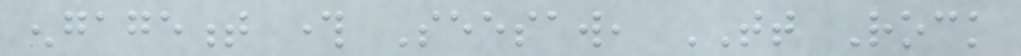engagement through Seesaw, TT Rock
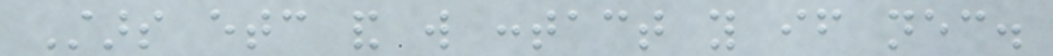Stars etc and will contact you if necessary.
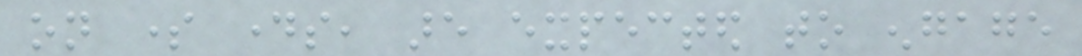on some days, are expected to engage
